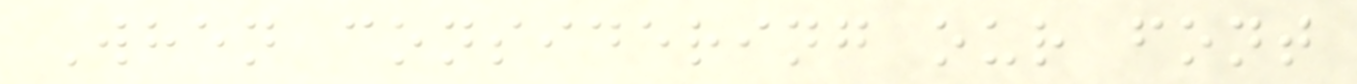When considering our font
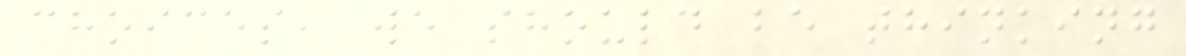choices, we should be thinking
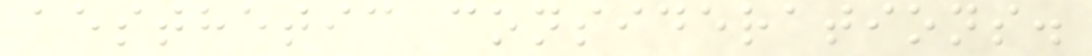aesthetic considerations.
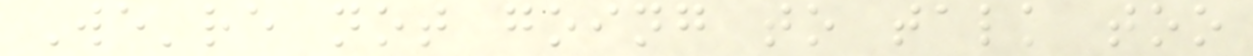We're not going to talk too
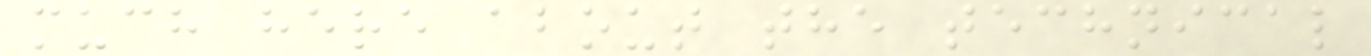much here about the technical
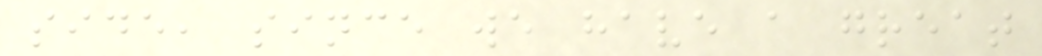side, since we have a great
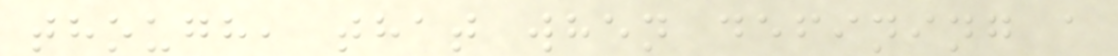though, that when defining a
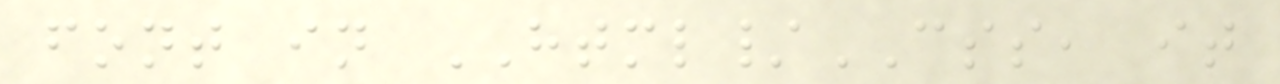font in HTML/CSS, it
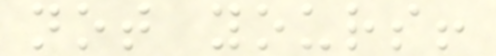not yours!
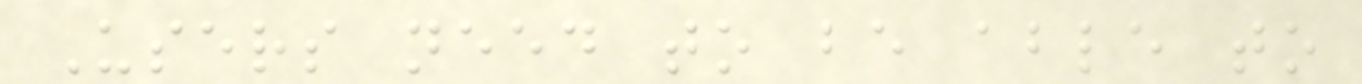Users need to be able to
